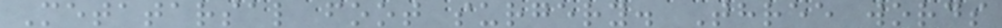Metatarsal foot surgery. Three words
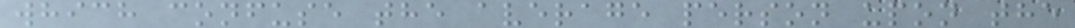which confuse the average person upon the
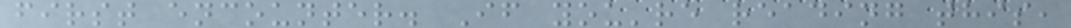first encounter. If you're reading this,
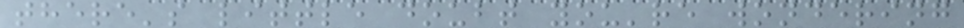there's little doubt you're wondering
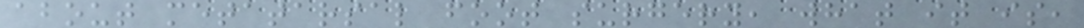about metatarsal foot surgery, what it is,
